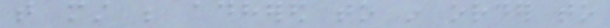that must be adhered to in order to
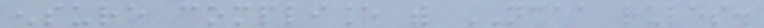ensure compliance with NCAA rules.
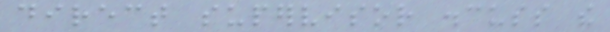direct supervisor discuss the
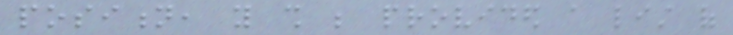position, you shall be provided a list of
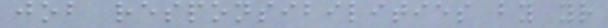job responsibilities by your
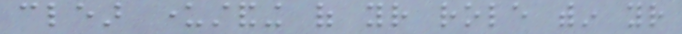clear understanding of your role within your
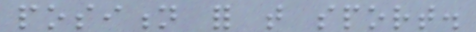position for that sport.
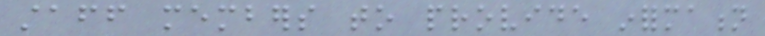staff members to provide information
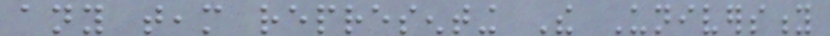any team representing The University
